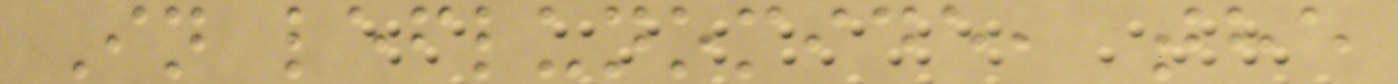In leflunomide, the
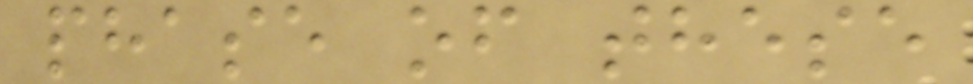phase of these
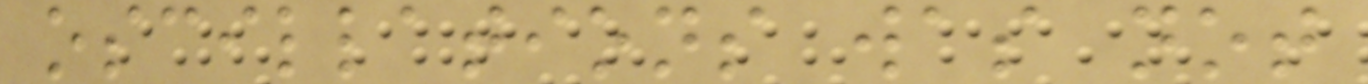oscillations was not
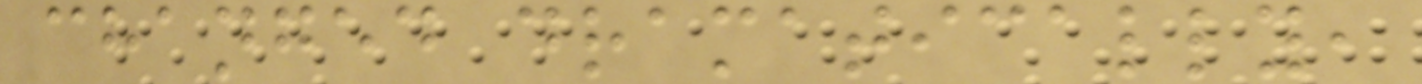changed dramatically,
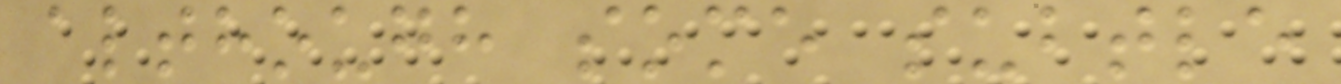although some subtle
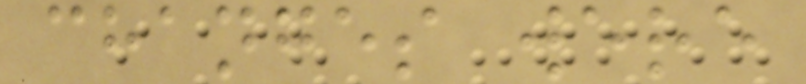changes were
